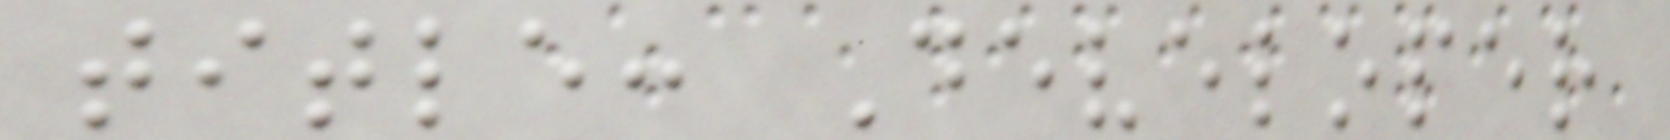title: Developer
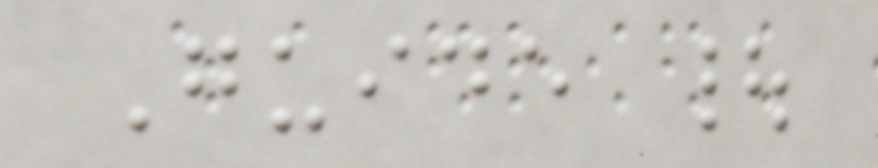Guide |
